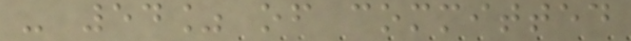- 54% of committed
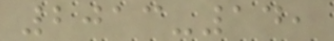2013-14,
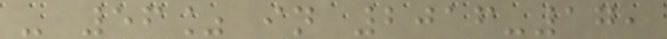- 56% in 2016-17,
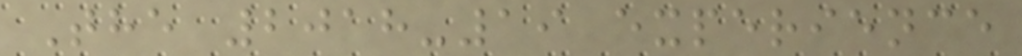The 2018-19 experience
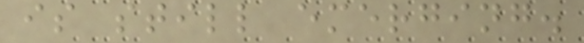is still emerging.
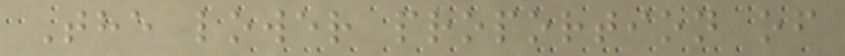The lower proportion of
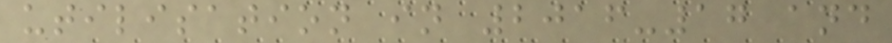utilisation in 2016-17 and
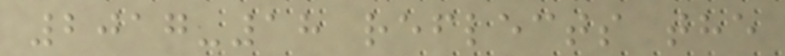2017-18 reflects the
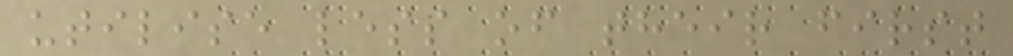utilise less of their first
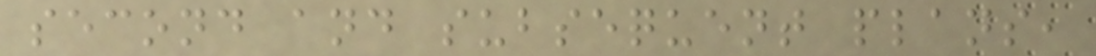second and subsequent plans,
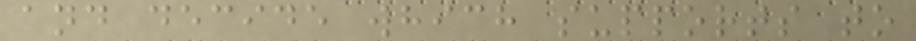and decide which supports to
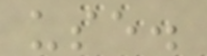use.
